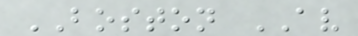BOSTON AV
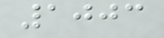1003
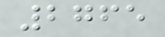2765
